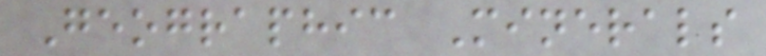Geographic Minerals
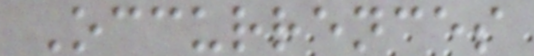Occurrences
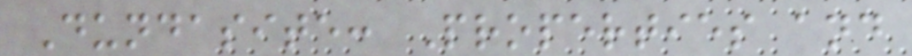Dundasite: Properties and
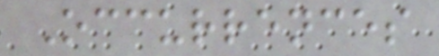Occurrences
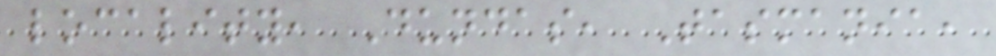locality, Dundas, Tasmania,
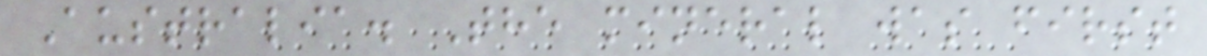Australia. The mineral was first
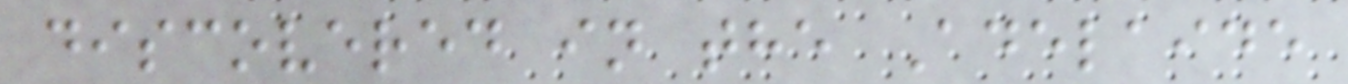discovered in the Adelaide
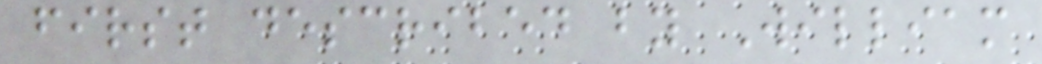first described by William
